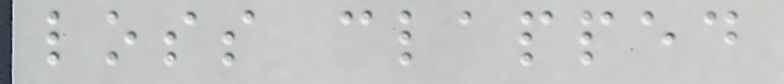loss clapped
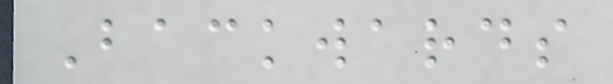Backwards
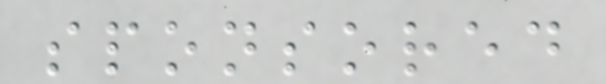sponsored
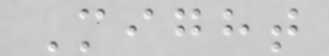Might
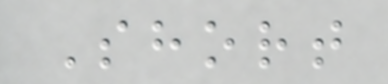Short
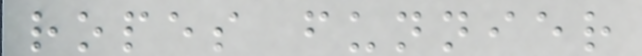ropes funnier
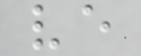ve
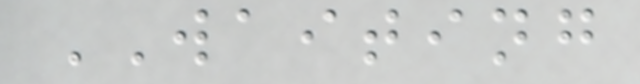WAITING
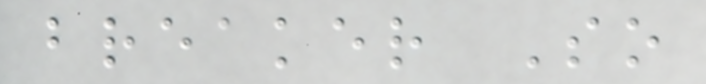breaker So
